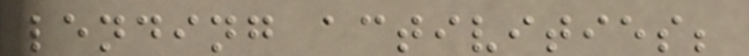lending activities;
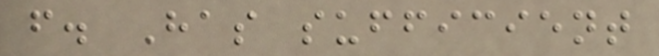f. Has sufficient
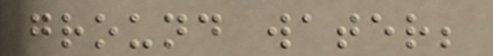ground water;
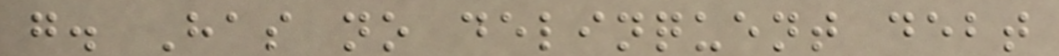g. Has no delinquent debt
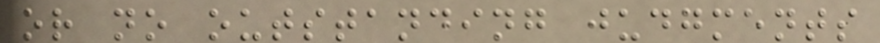or no outstanding judgments
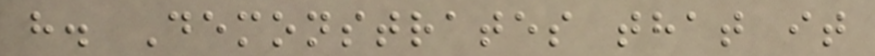h. Demonstrates that it
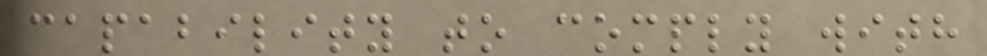capability to comply with
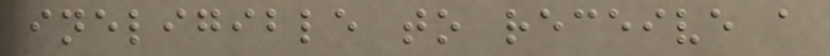ineligible to receive a
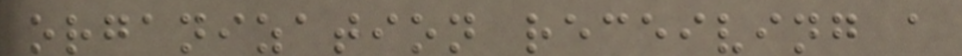organization receiving a
